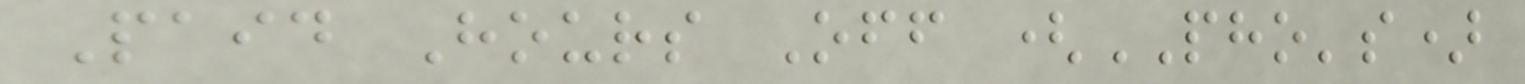Paid Hours Off (PHO's)
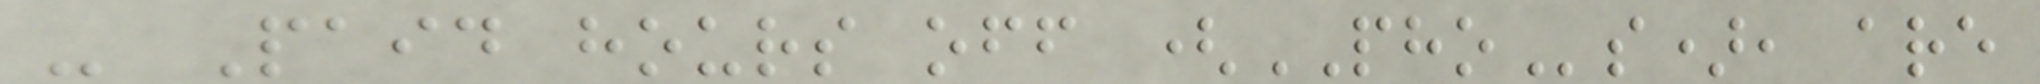- Paid hours off (PHOs), are
